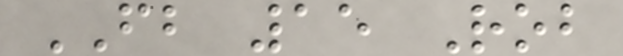FB 15 Rob
